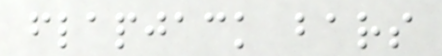flapjack bars
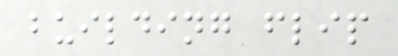building flip
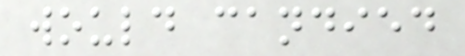would candied
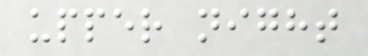upper night
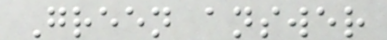Green answer
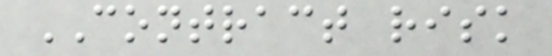CONTRACT risk
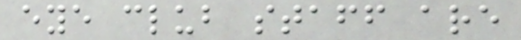eye club staff are
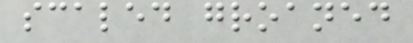scaled groaned
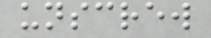unscrew
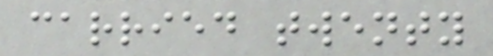carried twenty
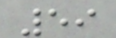59
